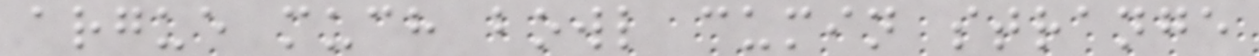argue much bowl cumin strange
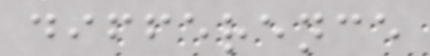difference
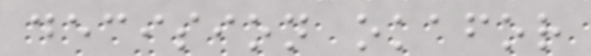decision okafor
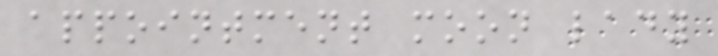appointment moon lady
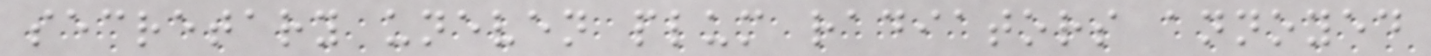secretary uneven plum radiators annoyed
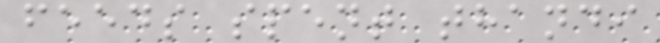feeds spent thandi
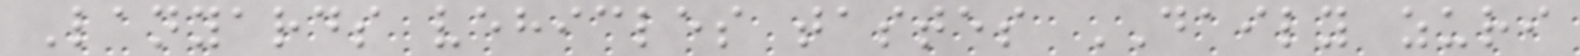Lanyards vehicles tastes DAILY zuri
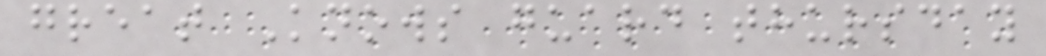great Knows guard thursday
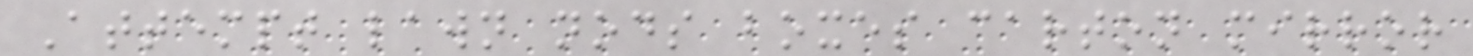Attempt lawn nods boxes carton mirror
